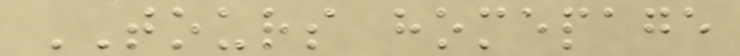TOURS homepage
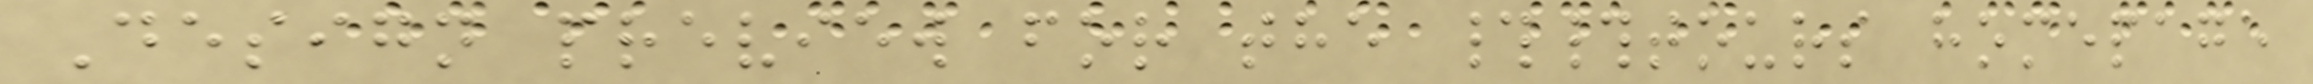Design preview for the ##tours homepage
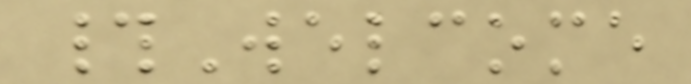#Welcome
